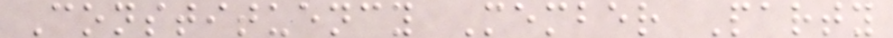Constituency Member Party
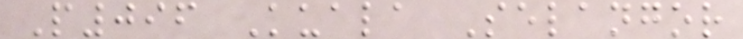P096 Kuala Selangor
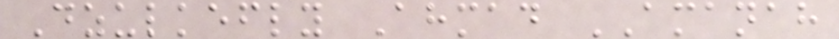Dzulkefly Ahmad AMANAH
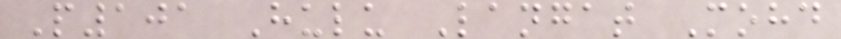P101 Hulu Langat Mohd
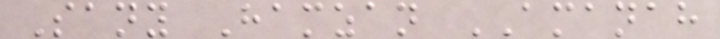Sany Hamzan AMANAH
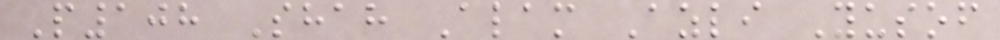P108 Shah Alam Azli Yusof
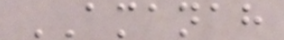AMANAH
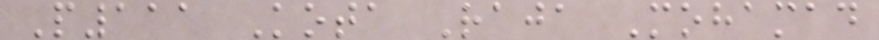P111 Kota Raja Mohamad
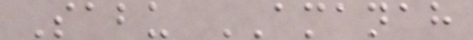Sabu AMANAH
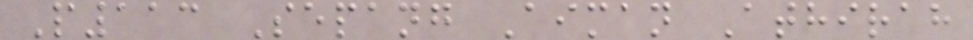P113 Sepang Aiman Athirah
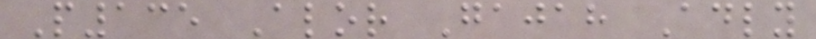P135 Alor Gajah Adly
